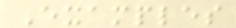Examples
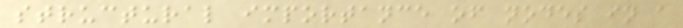structural importance of nodes in a
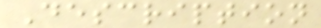Description
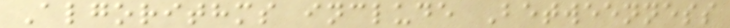Algorithms include Betweenness
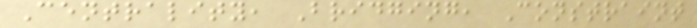Centrality, Bridging, Constraint
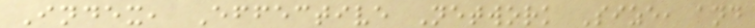Index, Effective Network Size, and
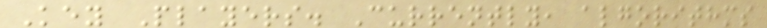Key Players. Currently, algorithms
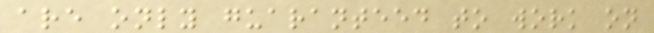are only guaranteed to work on
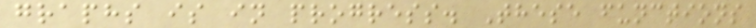graphs is in progress. These functions
